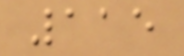115
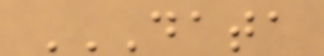DATA
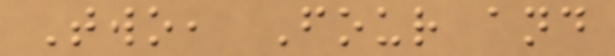Two, Four and
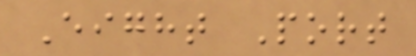Eight Port
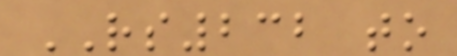RS232 to
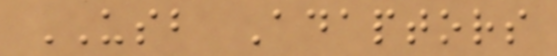USB Adaptors
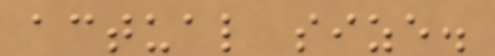actual size.
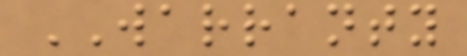WARRANTY
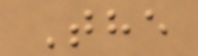The
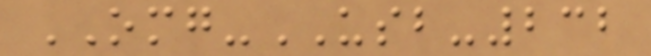OMG-USB-232
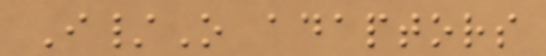I/O adaptors
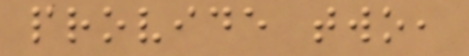provide two,
